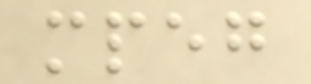mpeg
